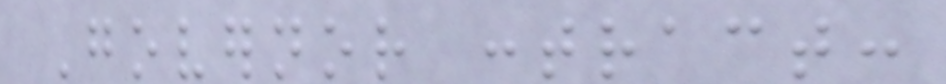Governor contract:
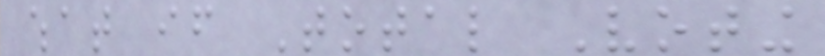what if Total Voting
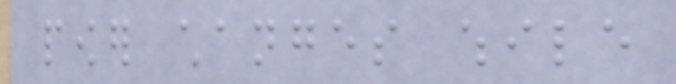power changes while
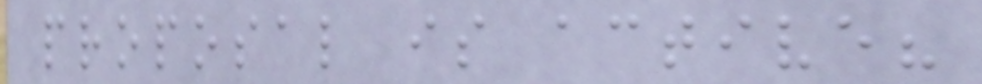proposal is active?
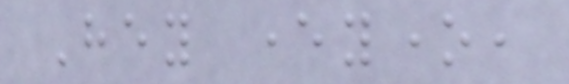Hey everyone,
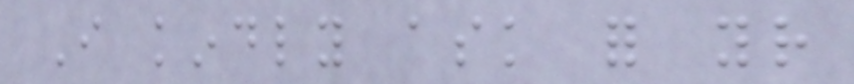I kindly ask for your
